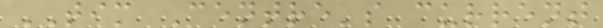TIM Centre's current
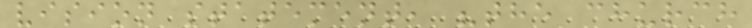vision statement, "the church
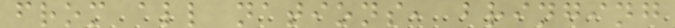from all nations, bringing
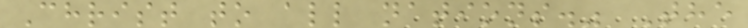Christ to all nations." The
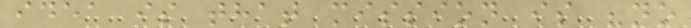idea is that mission is "no
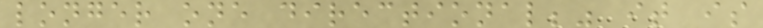longer one directional;" it is
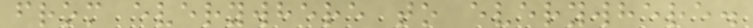from everywhere to everywhere.
